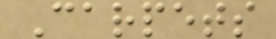Carpets
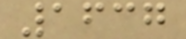1637
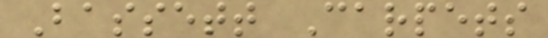Bassett Carpets
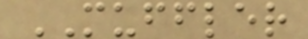MUFFLER
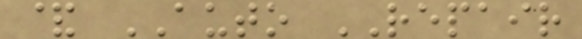& AUTO REPAIR
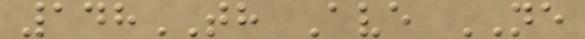148TH Ave NE
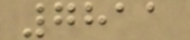7811
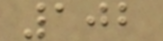102
